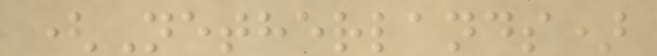(Netherlands)
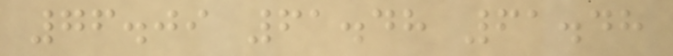76.09 61.48 61.48
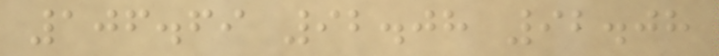106.69 92.08 92.08
